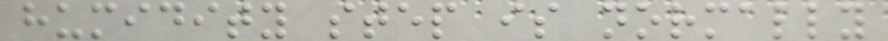humidity step is normally
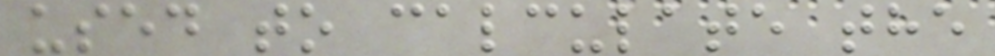used to calculate the
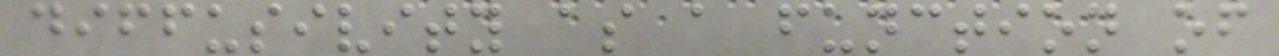diffusivity as a function of
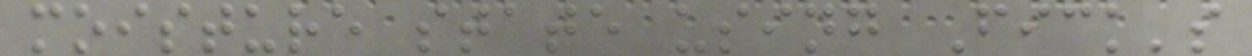moisture state using Fick's
